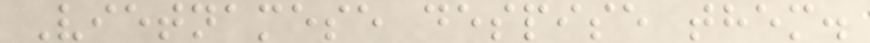Vietnamese despise them.
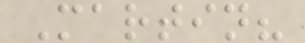Martin?
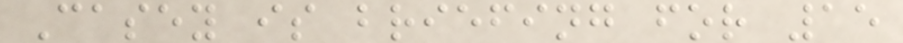Casey is briefing for 15
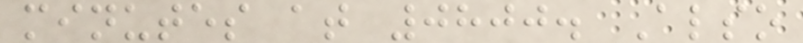minutes at 0800. Also
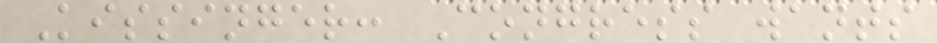Kissinger: Congress wants
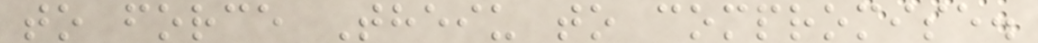to force Theiu to compromise.
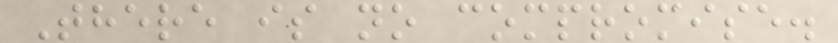There is no compromise.
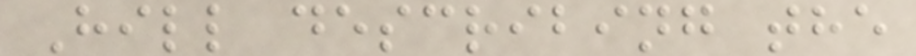Hill describing the
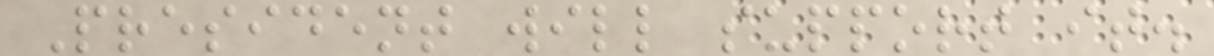President will support it.
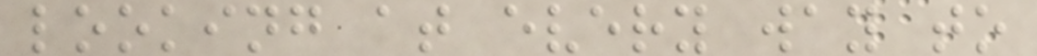looking at every way to
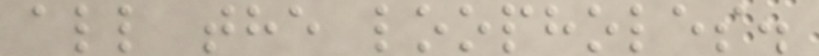all the loopholes.
